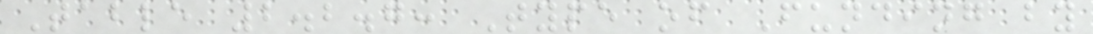Table 2.2.7: Type of Funding by
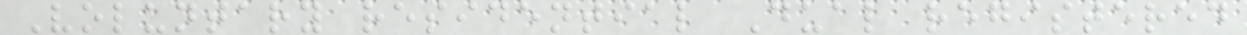Voluntary residential Dual registered
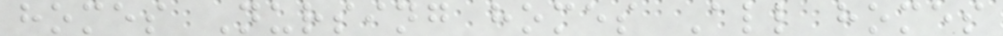homes Nursing homes All homes
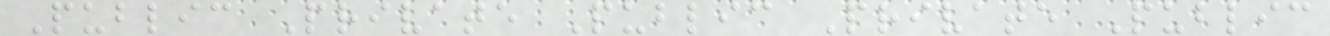Public Private Public Private Public
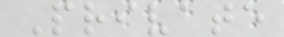Private
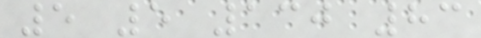5 5 130 83
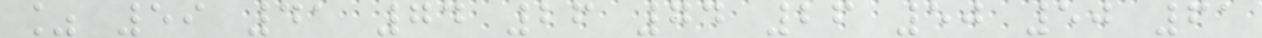% 59 41 74 26 74 26 50 50 61
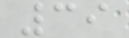39
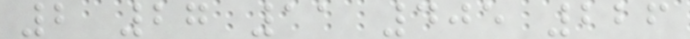2 27 11 405 226
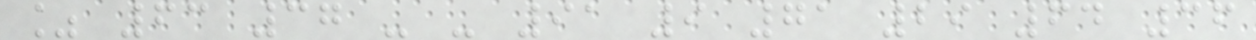% 63 37 - - 91 9 71 29 64 36
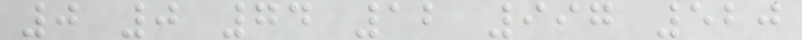0 0 74 12 997 520
